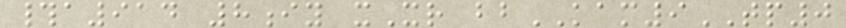#a914 8iy xXr bbKAM9TP0
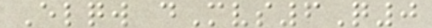Elqw dMvs6Q0
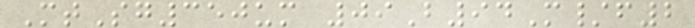MtSg350um 09B94M/f2
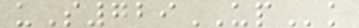uS729UPk
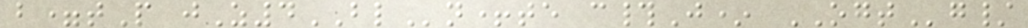b=tP jZ4BLn+te c#J* OGTg/
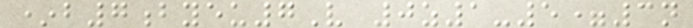*b7byeu7V 0z1-5=3n
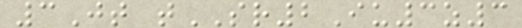3Jt tSR2Iu3z3
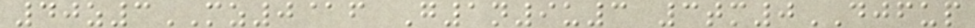40z3MZ0@f G1n9u3 3tm0DJFUP
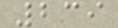239
